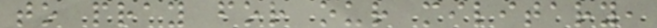to pray for our military,
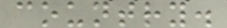country.
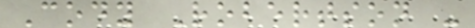Cody Robertson -
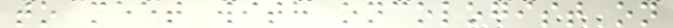to meet with oncologist on
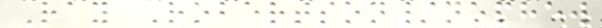Ray Robertson/nephew
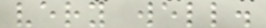very well.
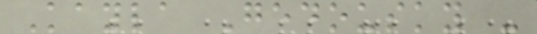Kayla Gedousky -
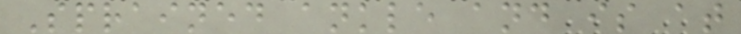Sprained ankle and is at
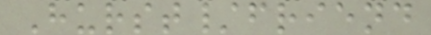Hurst/friend
